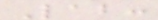Lab:
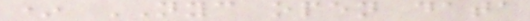* NYC open data
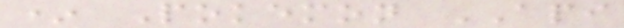* Pokemon API
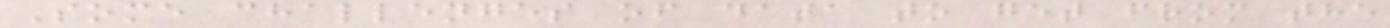Some challenges of data to get from the
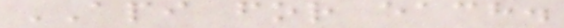API for each.
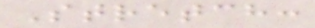Stretch:
